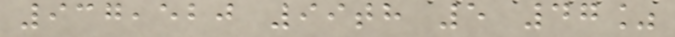937,520 99th 5 47%
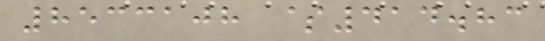8533108 $414.83
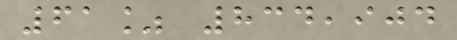61% 834,904
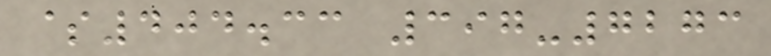$404.33 397-7273
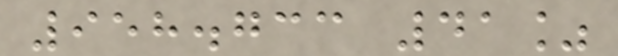958.733 41%
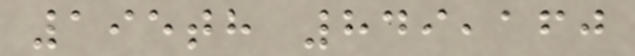195th 849,160
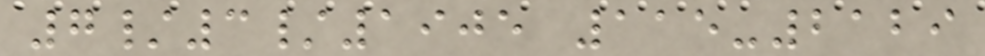7/3/1905 115-2129
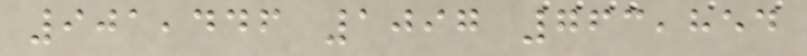901,446 1097 763,854
